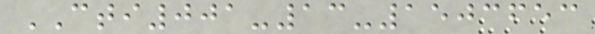CTI001-13-1503653
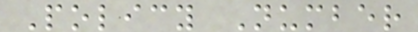Policy Number
